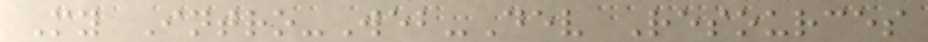My Intro-Web-Dev Resources
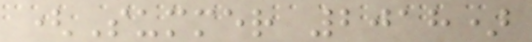(Summer 2018)
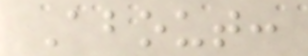About:
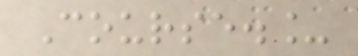Course._
